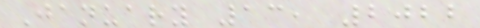January 13, 2022
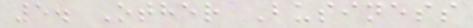5. Other Business
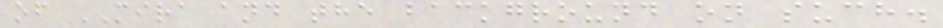of MIRA and the background on such.
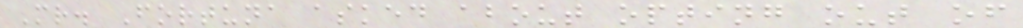Mr. Fortuna asked about opting out of
